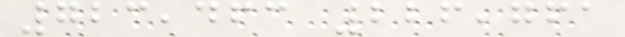723,463 226,761
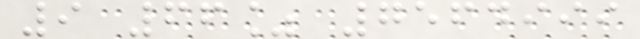9 66% 7564999
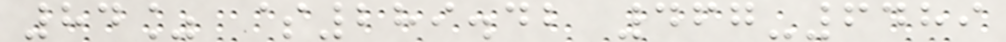84% $289.42 467-6489
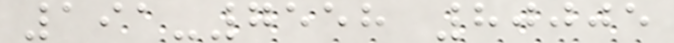191-7558 80005
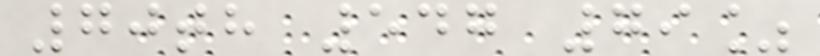70th 547 79%
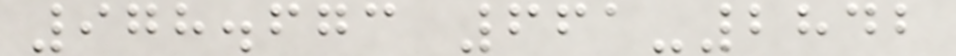978.673 661-2842
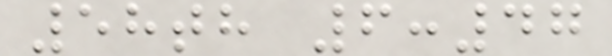58th 6:47
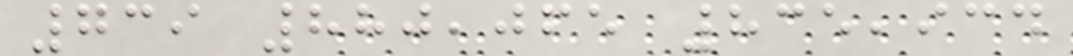739 880,065 835,934
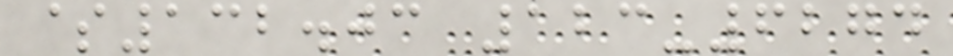$132.03 123-6274
